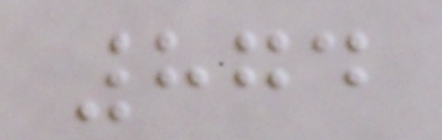874
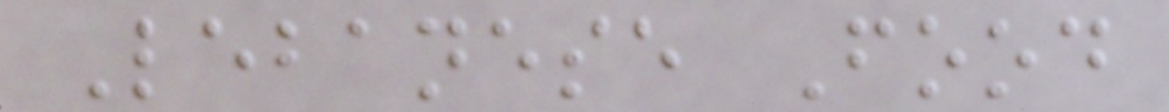Lebanese Food
